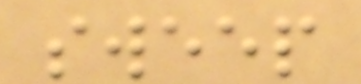sweep
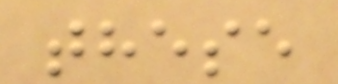these
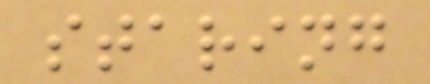staring
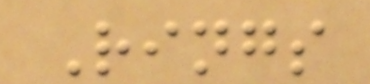Rings
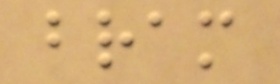bram
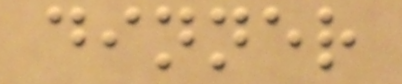dinner
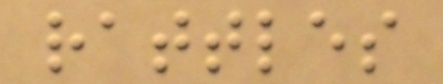rattles
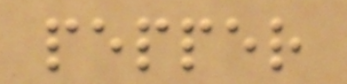pepper
